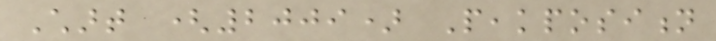Chart (2009) Peakposition
